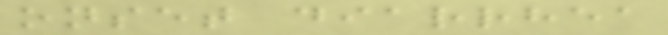onset diarrhea
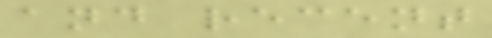and recent
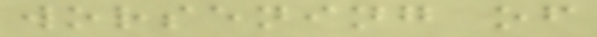worsening of
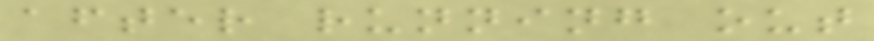after running out
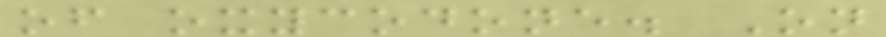of oxycodone. On
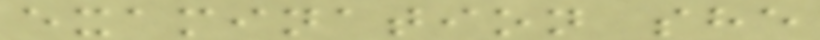examination she
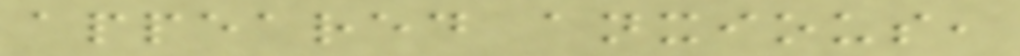appeared anxious,
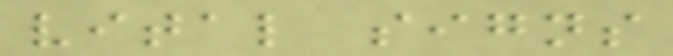vital signs
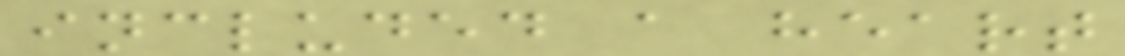included a heart
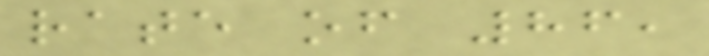rate of 86,
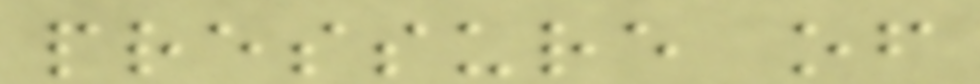pressure of
